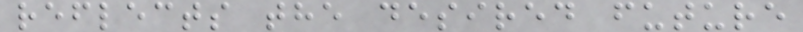reflects the desired future
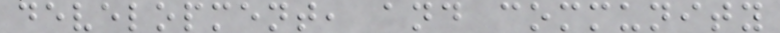development, and community
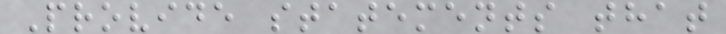Provide statements that
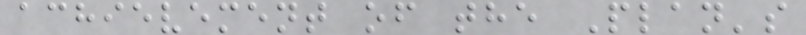achievement of the Plan's
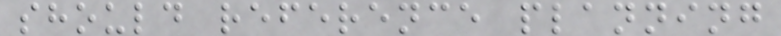should reference planning
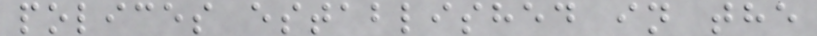polices established in the
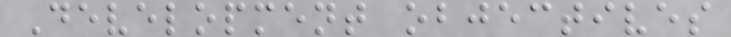Development objectives
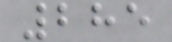285
